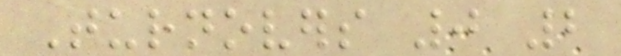Turnovers 0 2
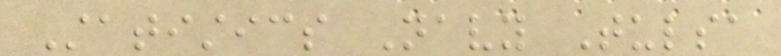Statistics Navy Tulsa
